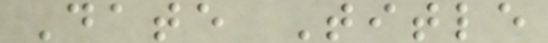Date Title
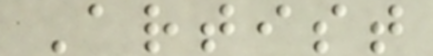Artist
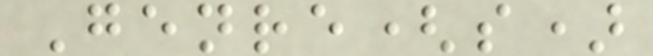Genre(s)
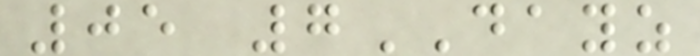05 7DAYZ
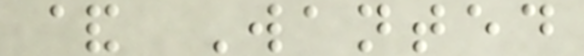& Wanted
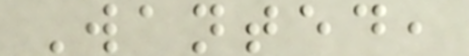Wanted,
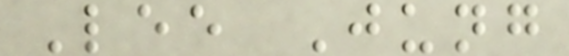Lee Jung
